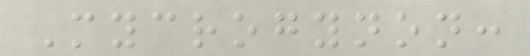Mycrogynon:
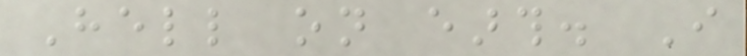Hell on earth. I
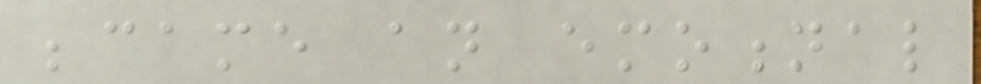became an emotional
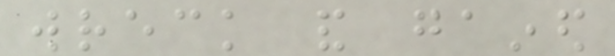wreck and gained
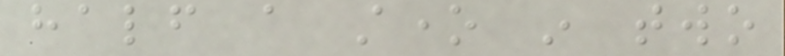half a stone in two
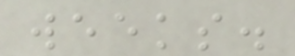weeks.
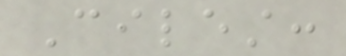Cilest:
